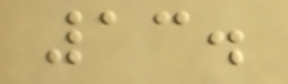13.
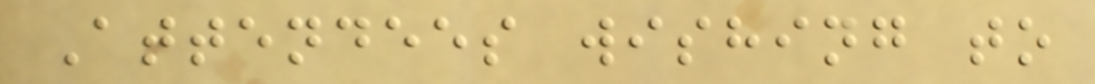Attendees wishing to
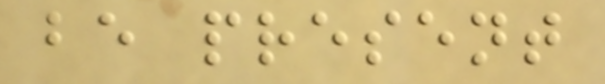be present
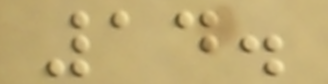14.
